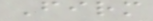Firm
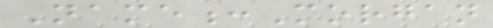Name:Morgan
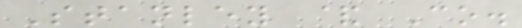Stanley & Co.
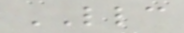LLC
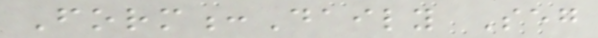Form:Daily Seg
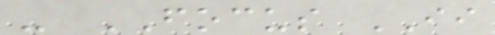- FOCUS II
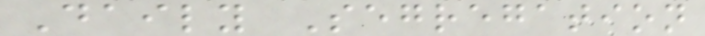Daily Segregation
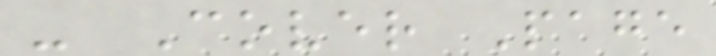- Cover Page
